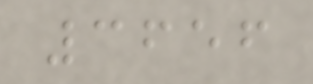3656
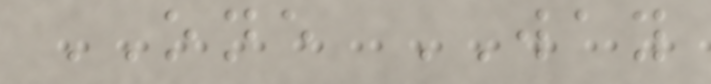ONE WAY
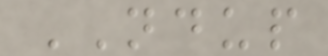NDUP
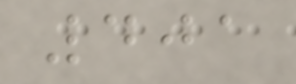401
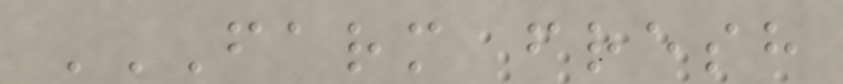FARM FRESH
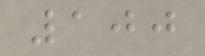100
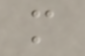m
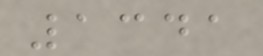1341
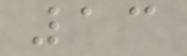13
